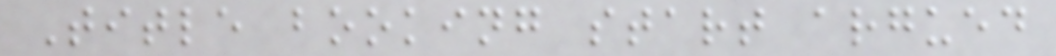Title booking start argued
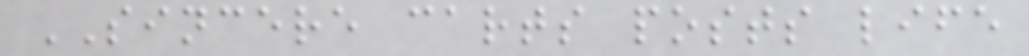SINCERE carts posts life
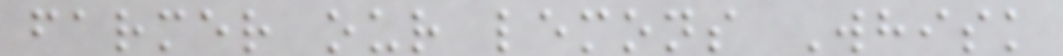farmer our lemons Whisk
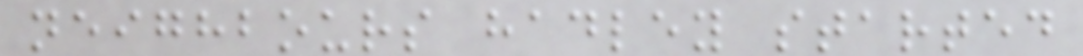neighbours hadley started
